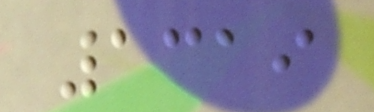1319
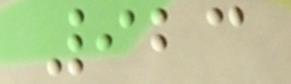923
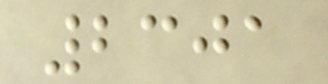2301
